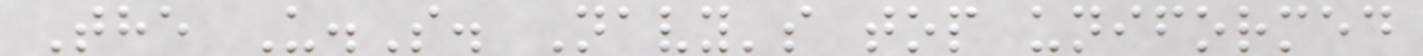The U.S. Navy's top uniformed
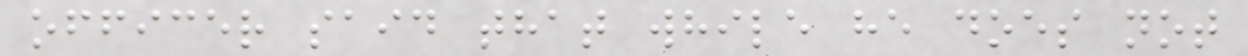officer said that while he does not
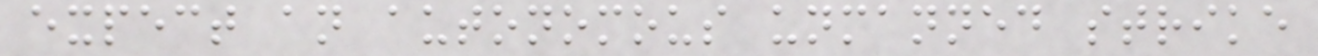expect an autonomous unmanned strike
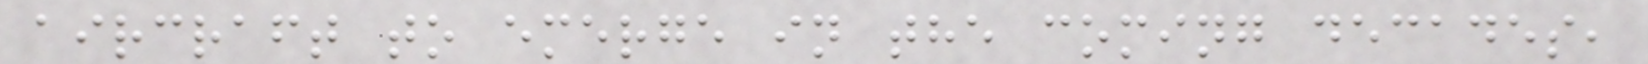aircraft to emerge in the coming decades,
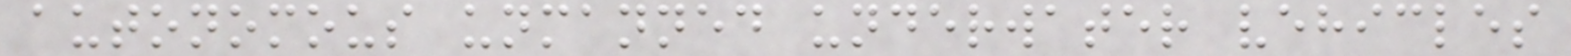autonomous unmanned underwater vehicles
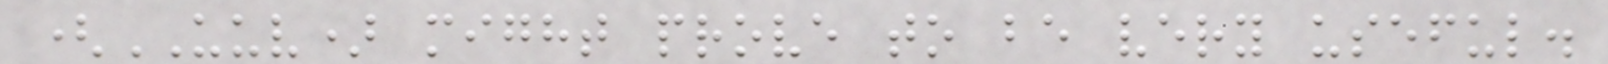(UUV) might prove to be very useful.
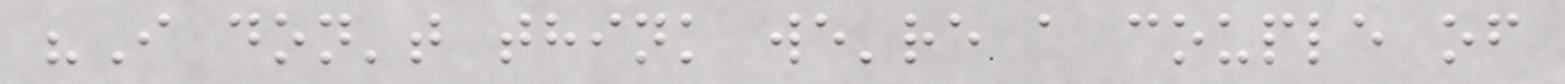"I don't think we're a couple of
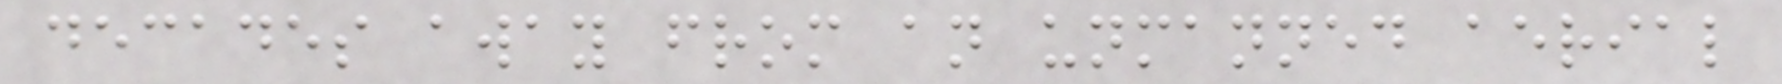decades away from an unmanned aerial
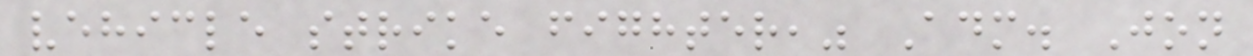vehicle strike fighter," Adm. Jon
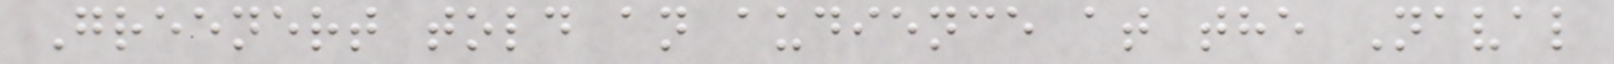Greenert told an audience at the Naval
